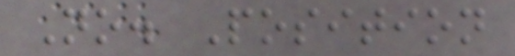No. Position
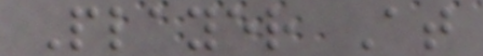Player At
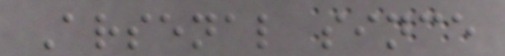Arsenal since
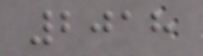2018
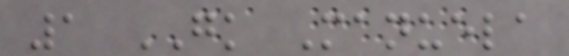1 GK Manuela
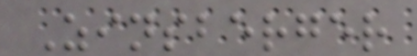Zinsberger
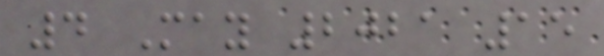4 May 2021 15
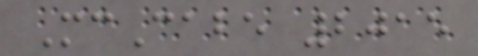McCabe 2015
